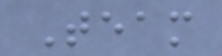Team
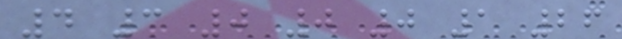4 3 0 0 0 1 26
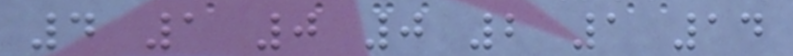4 1 0 0 2 1 14
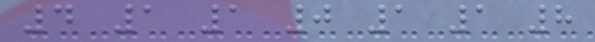4 1 1 0 1 1 8
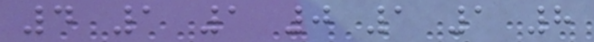4 1 1 0 1 1 8
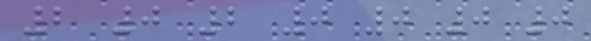2 0 2 0 0 0 0
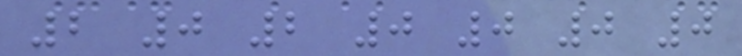2 0 2 0 0 0 0
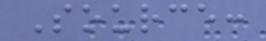Source:
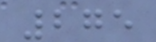275
